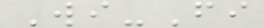Wi-Fi
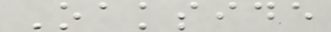Oakside
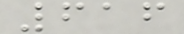616
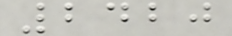2420
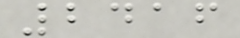2416
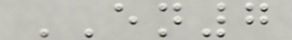EN7
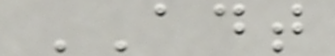ADT
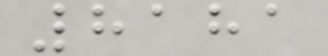8181
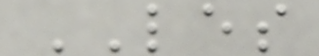LES
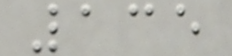135
